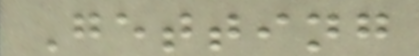Getting
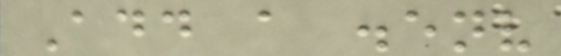Add a .env
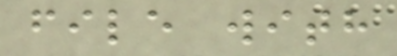file with
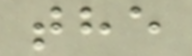the
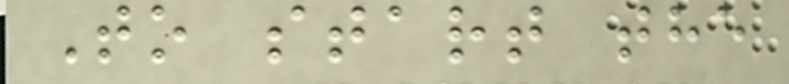To start the
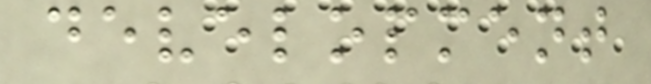development
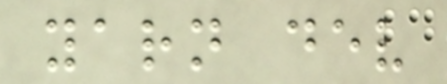yarn dev
